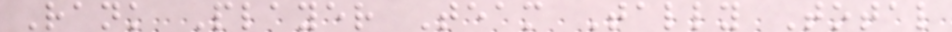Rank Player Team Tally Total
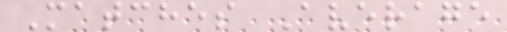Matches Average
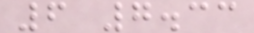6 7.33
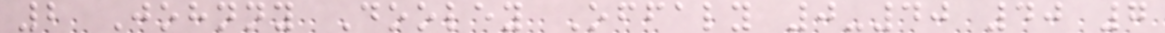2 Johnny Dooley Offaly 0-40 40 7
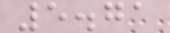5.71
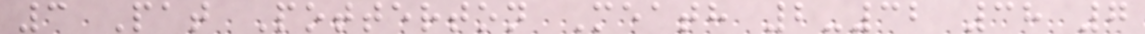3 Pat Potterton Meath 2-32 38 7
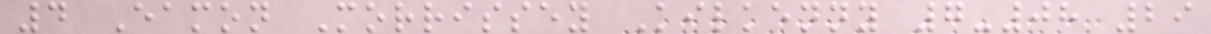4 Eamon Morrissey Kilkenny 7-08 29
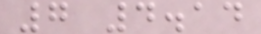7 4.14
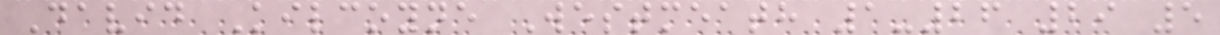David Kilcoyne Westmeath 1-26 29 5
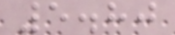5.80
